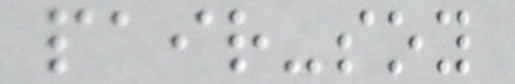pair-soy
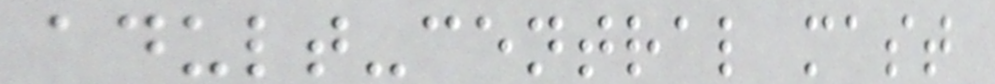adult-central mast
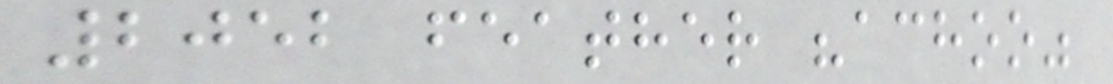2052 feather "achoo"
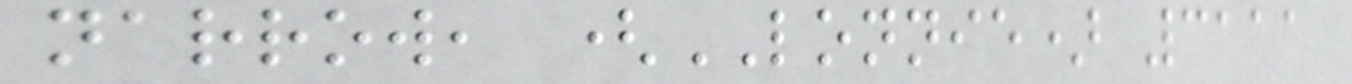narrow, (LONNIE) 3111
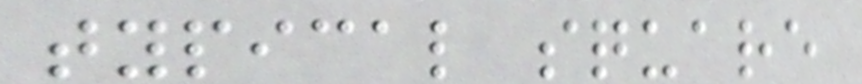typical square
